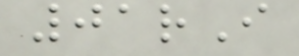01rI
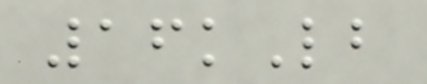16kLb
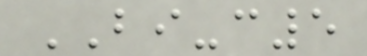BI-c5
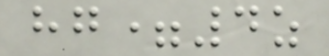hg=4z
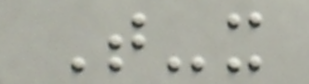T-x
